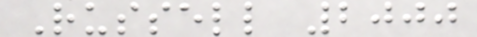Russell 2000
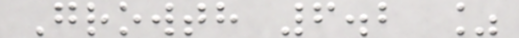Growth 6.2 %
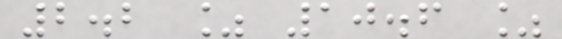2.2 % 10.6 %
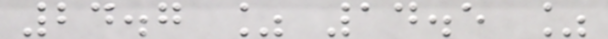24.7 % 14.5 %
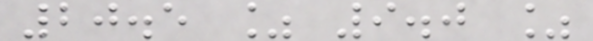20.5 % 9.0 %
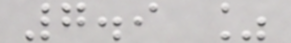7.9 %
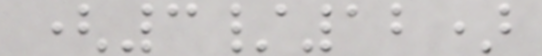(3/12)
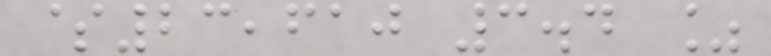$23,610 3.4 %
